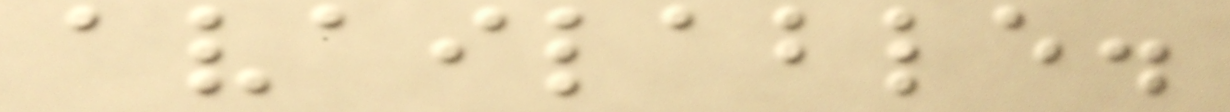available.
